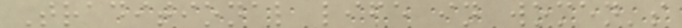Traditional life in women's
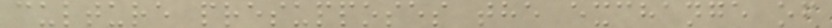culture presupposes the exchange of
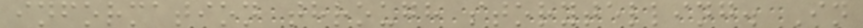information through storytelling. In
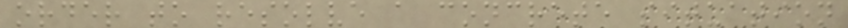order to resolve a concrete situation
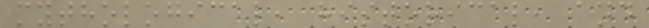mythological, historical, and
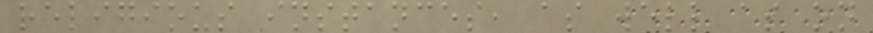religious instances, as well as on
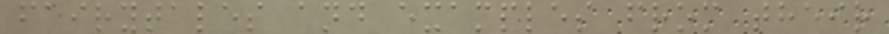fairytales and examples from their
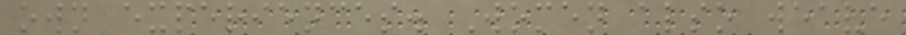own experiences. Women also weave
